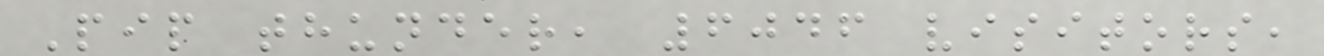Pip thunder, 6046 visitors,
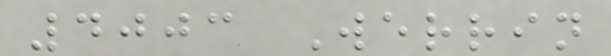4003 Werrin
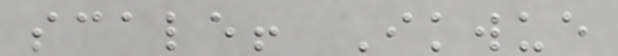scale! Ikwue
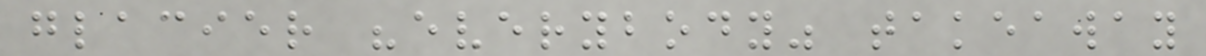glacier "everybody" takeaway
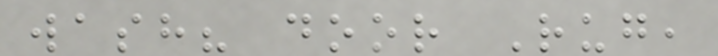wash? door Rug,
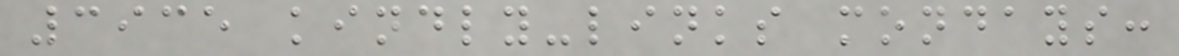3935 kindly-links mondays:
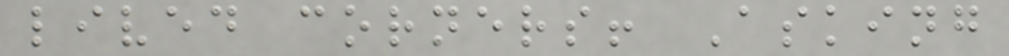lived corners! Asking
